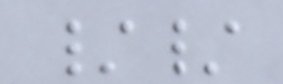//
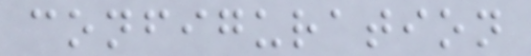configuration
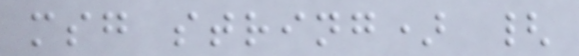msg string) {
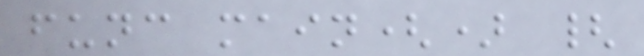func main() {
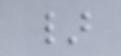}
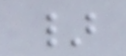}
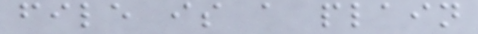file is a plain
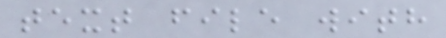text file with
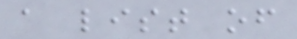a list of
